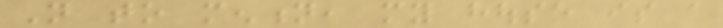Not to mention, my house is a
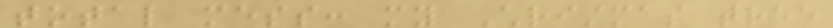total mess: my Christmas tree
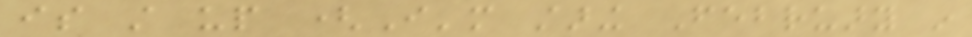is still up (I'm staring February in
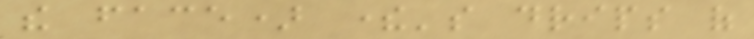the face) there's drips of
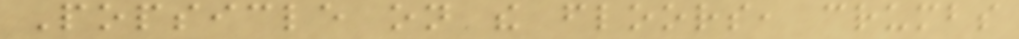Popsicle on the floors, crumbs
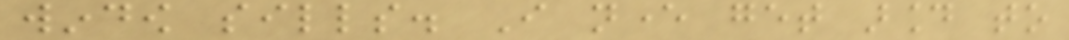window sills. I never get around to
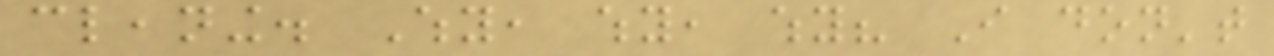cleaning. Why, why, why? I don't
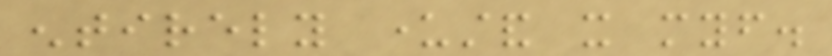entirely understand it myself.
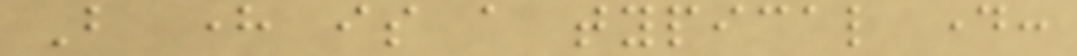But here is a typical day:
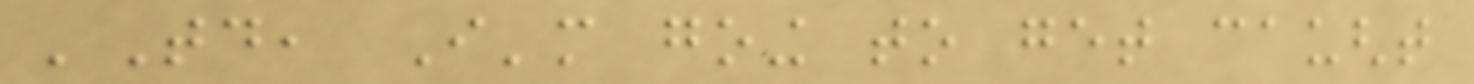'Today, I'm going to get caught
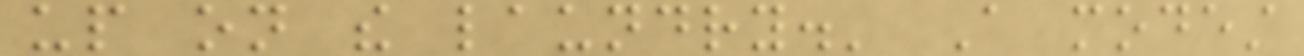up on the laundry.' A modest
